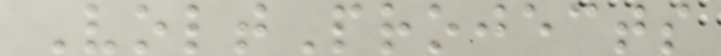VoltProjects
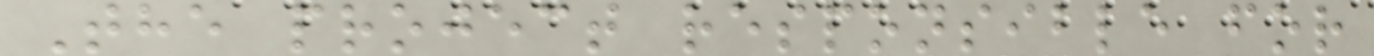The project responsible for
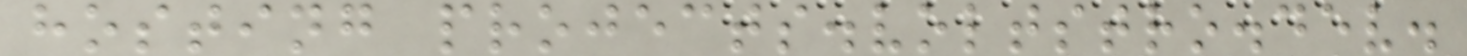hosting projects.voltstro.dev.
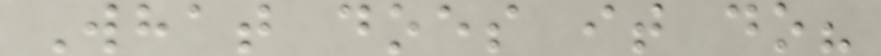What does it do?
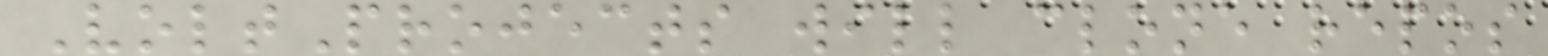VoltProjects will clone repos
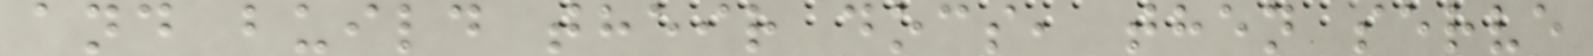and build their docs, then serve
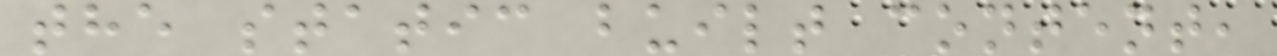the static built content,
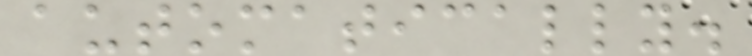automatically.
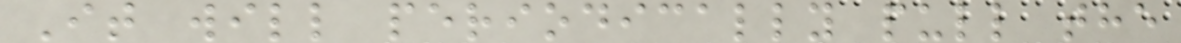It will periodically pull the
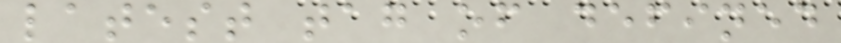latest tag of defined
